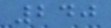240
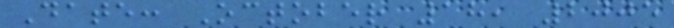Date: October 18, 2005
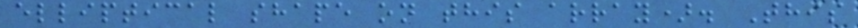elliptical shape on this array). This
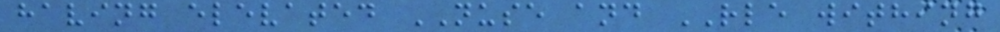having elevated NUSE and RLE withing
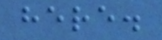here.
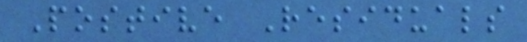Postive Residuals
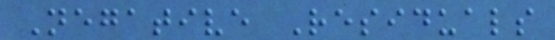Negative Residuals
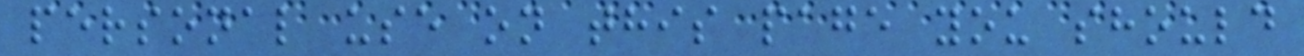personal use on this page you should
